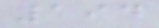194
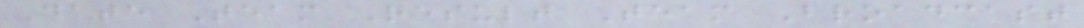Date Team Result Team Broadcast
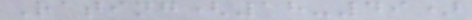Rating(18-49)
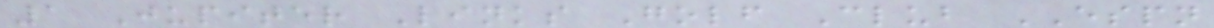1 Jupiter Links Golf Club ESPN
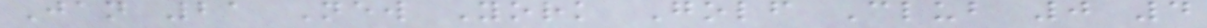Jan 21 New York Golf Club 0 4
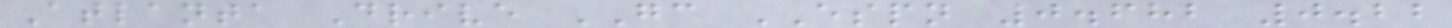Atlanta Drive GC ESPN 0.682 0.22
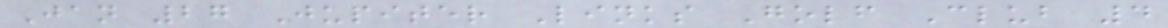Jan 27 Jupiter Links Golf Club 4
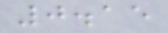0.15
